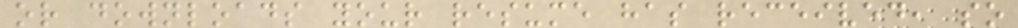or downloads your resume has received, so
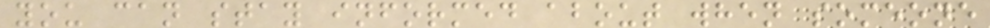you can stay informed about when someone
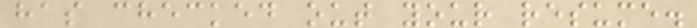has checked out your resume.
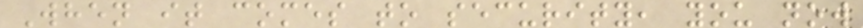When it comes to security, you now
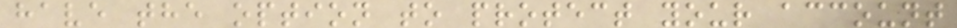have the option to protect your account
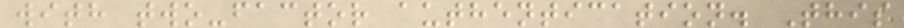with two-factor authentication. This
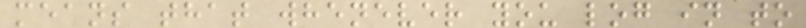means that whenever you log in to
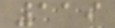119
